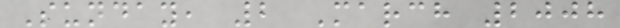Sunday, 2 March 2008
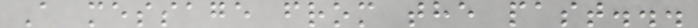A message from the past...
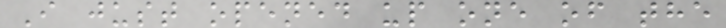I just opened up one of the
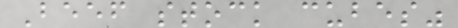Beef stock cubes"
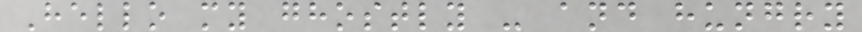Hello my ghostly - and hungry
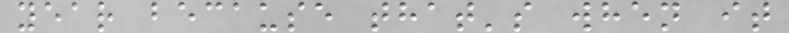year because that's when it
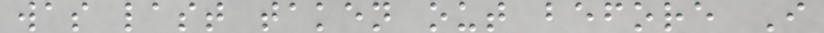was last taken out before I
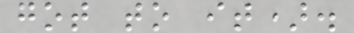got to it).
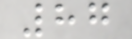87
